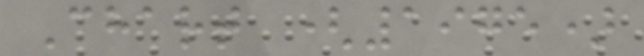Chart (1975)
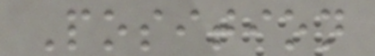Position
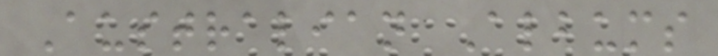Australian Albums
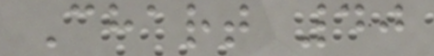Chart 40
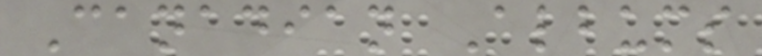Canadian Albums
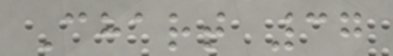Chart 37
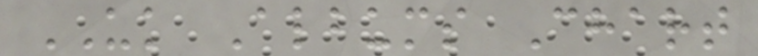UK Albums Chart
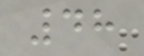48
